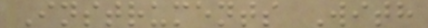Instruments With
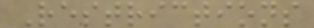Restrictions
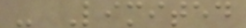- Limited
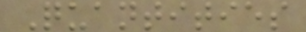Quantities
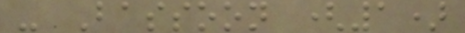- Bassoon (1)
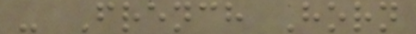- French Horn
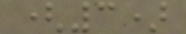(3)
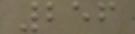256
